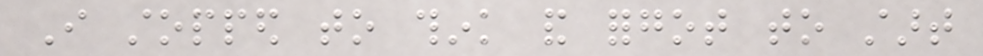I stopped to think and forgot to start
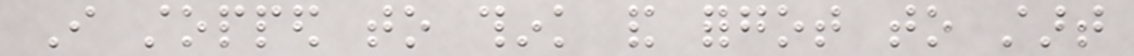I stopped to think and forgot to start
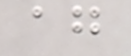again
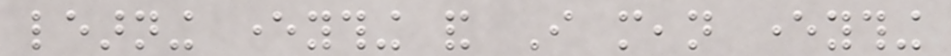learning everything and I mean everything
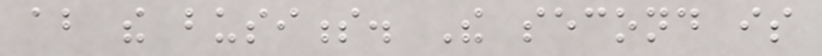about the business. The second is
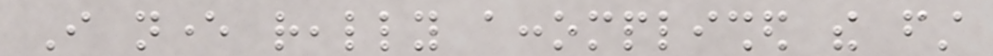I never really accomplished the first
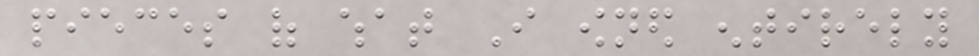pieces of what I owned entirely
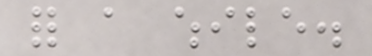for a while.
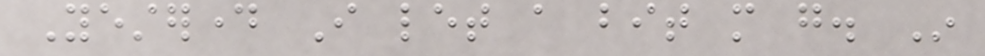Yesterday I let a bit more go. In
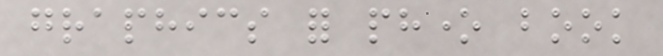graphics for phone book
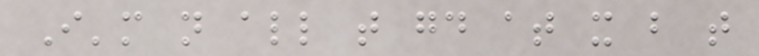I'm not all that good at it but that
